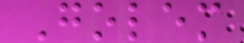Golem
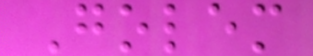Golem
